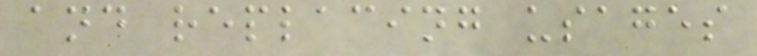and replacing usages
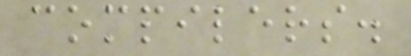compilers.
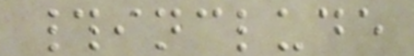#include
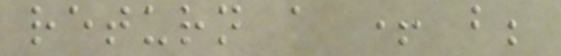return a + b;
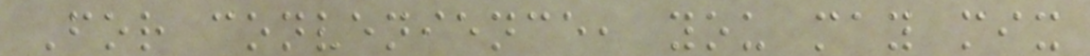For convenience, you may mix
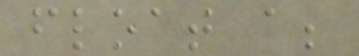float a;
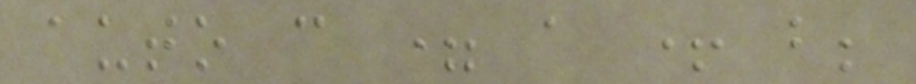auto c = a + b;
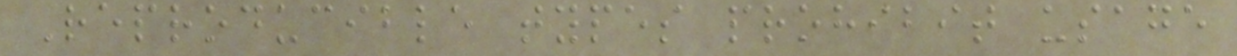Reproducible types prohibit usage
